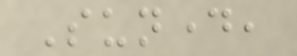Sunday,
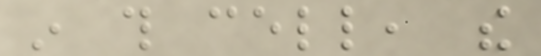in this cell, the
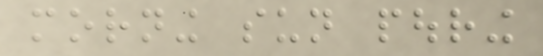morning sun pouring
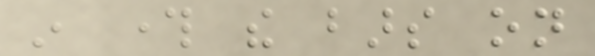in through the bars on
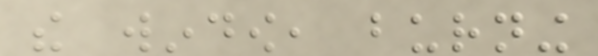the window, burning
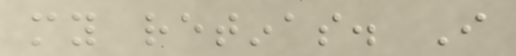my retinas. I
